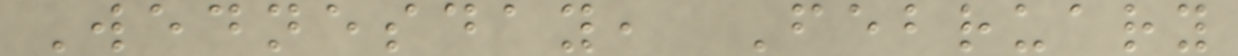Wednesday, February
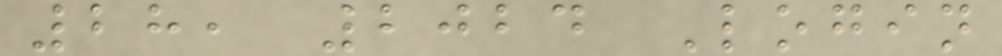28, 2024 Login
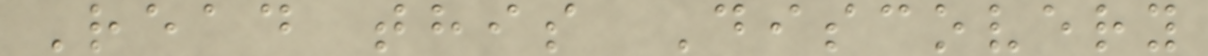Read this Discovery
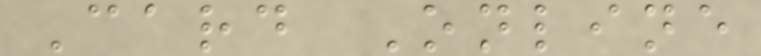Card Online
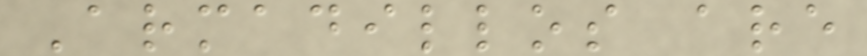Armadillos are
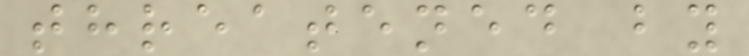threatened by
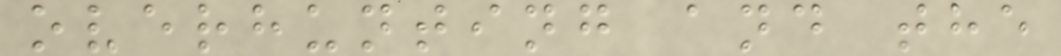overhunting and the
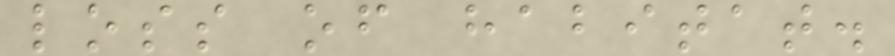loss of habitat.
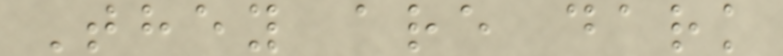They are dark
